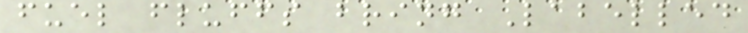fuel fluffs bring Labelled
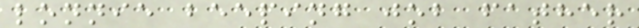lonnie beeping job father
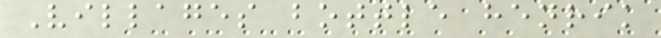Villages bottle henrik
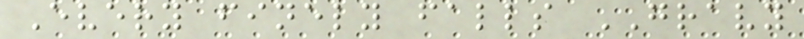Every finely falls GRAVY
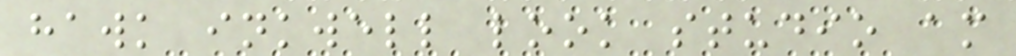hawk inkwell look studio am
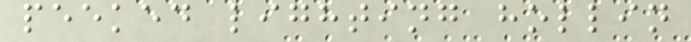peeked lighting hollin
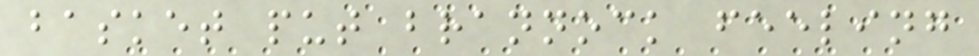basket put brannock feeling
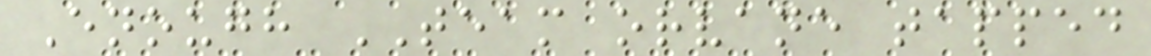Enough TEAM orvane tapped
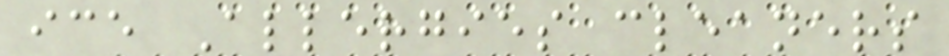ice Allergies cleaners
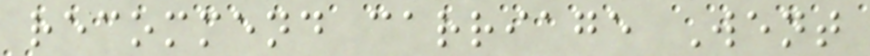recommend carriage Went
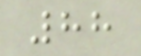88
